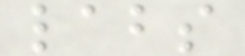labs
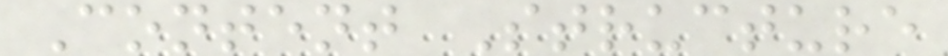Content Structure
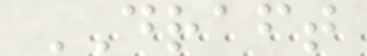DRAFT
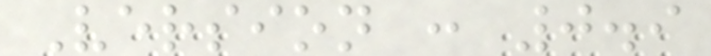Version : 0.9
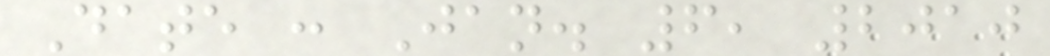Date : Jan. 6, 2010
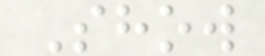Show
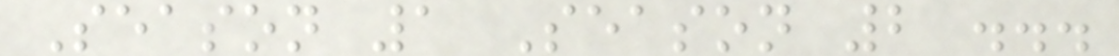Season 1 Season 2 ...
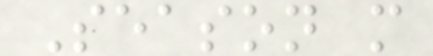Season m
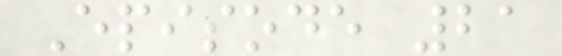Episode 21
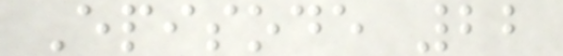Episode 22
